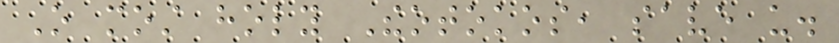O most holy Theotokos, save us.
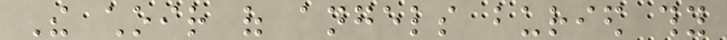The choir of angels buried thy
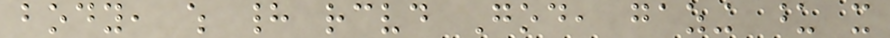body, which had received God, gazing upon it
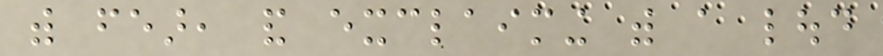with fear, and exclaiming with a loud
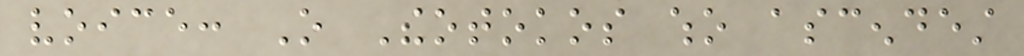voice: O Theotokos who ascendest
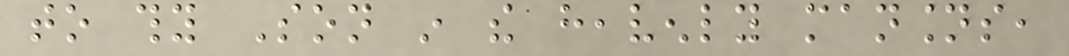to thy Son in the heavenly mansions,
